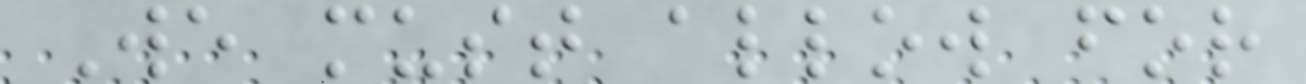We must allow for
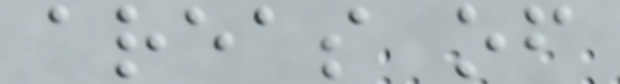areas of
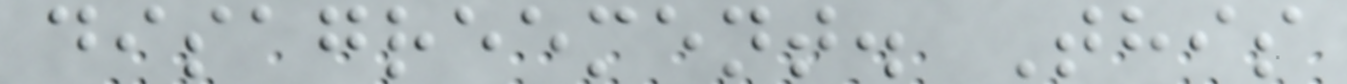disagreement. This
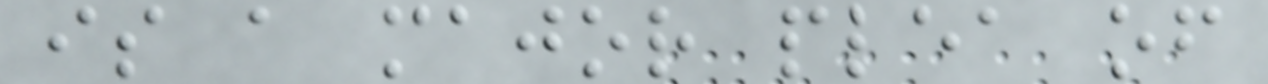is a major plea of
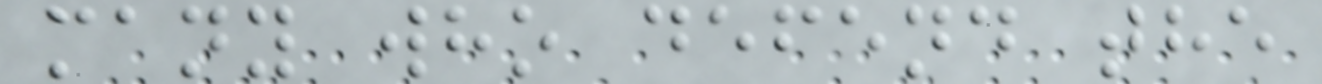many who defend the
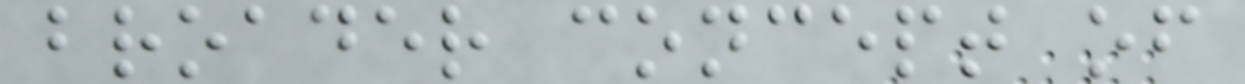broader concept of
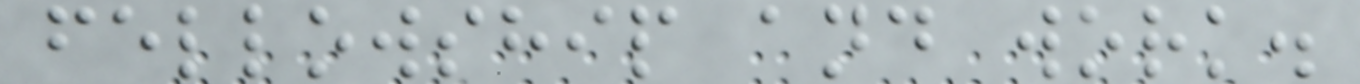fellowship and work.
